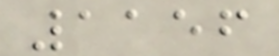1156
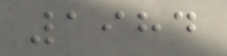1984
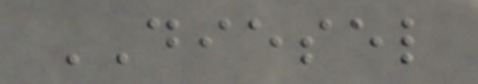DIESEL
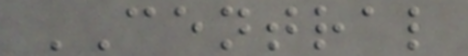CENTRAL
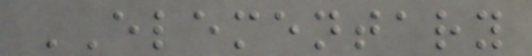ELEMENTARY
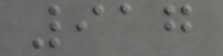917
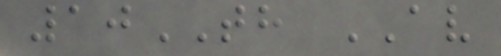10TH AV
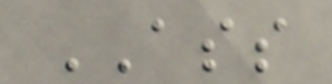ASS
